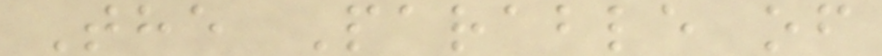The Parable of
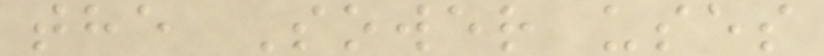the Sower uses
